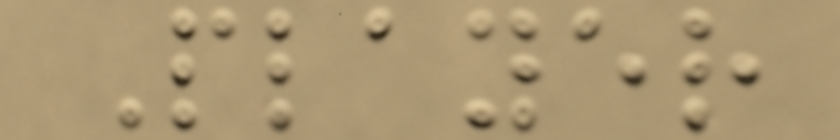Player
